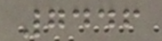7446
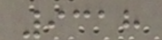9318
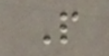P
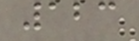123
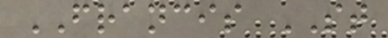FRANCIS ST
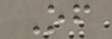Of
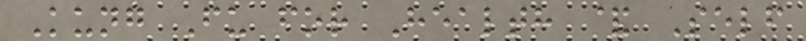Kung Fu for Health & Self
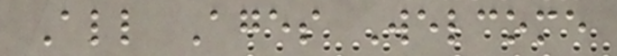All Ages Welcome
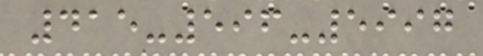415-596-5997
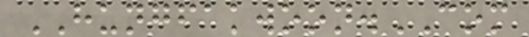HUNGFAKWOON.COM
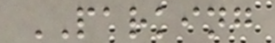PARKING
